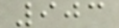903
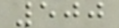500
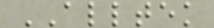ALLTEK
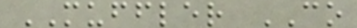MUFFLER CO
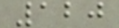120
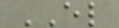EL
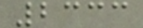2333
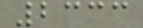2333
